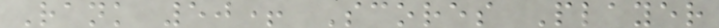Rank 50+ Scores Player
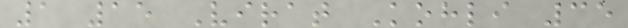1 15 Virat Kohli 35
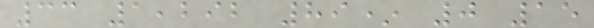33 1,292 89* 0 15
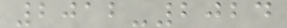2012-2024
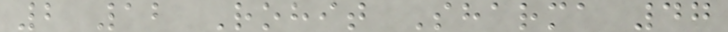2 12 Rohit Sharma 47
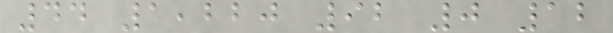44 1,220 92 0 12
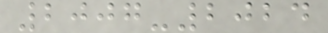2007-2024
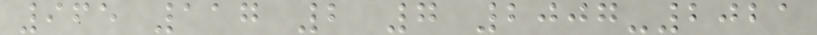965 117 2 7 2007-2021
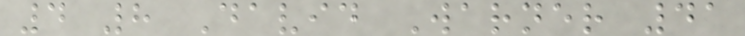4 8 David Warner 41
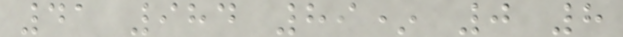41 984 89* 0 8
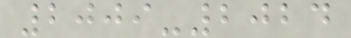2009-2024
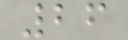26
